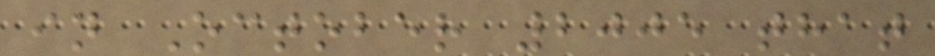in October 2005 that
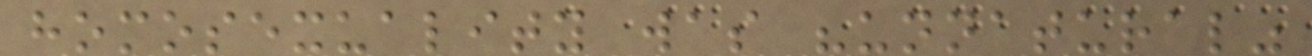homosexuality was "unnatural"
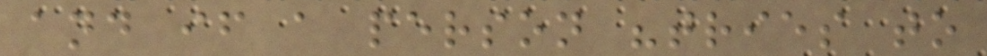and if a person "tries to
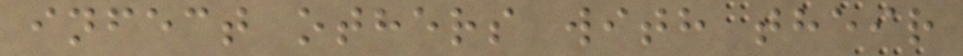infect others with their
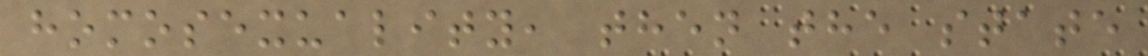homosexuality, then the state
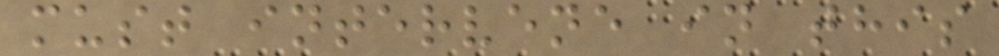must intervene in this
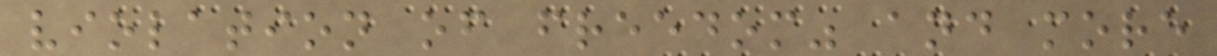violation of freedom" and more
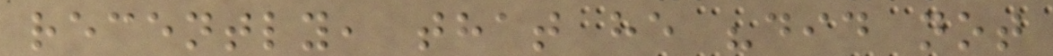recently, that he "did not
